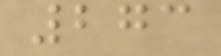273
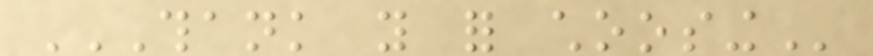THANK YOU FOR CHOOSING
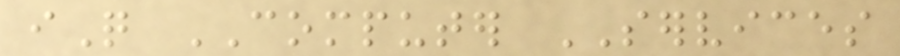iQ COMPUTER SERVICES
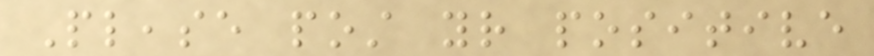Please post your positive
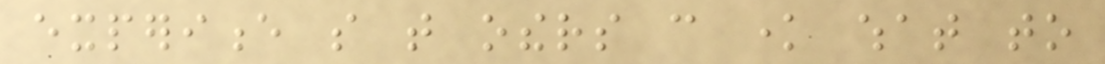experience so that others can know what to
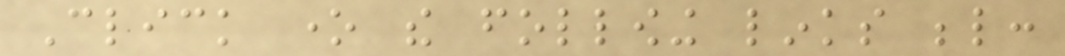Click one the following links below:
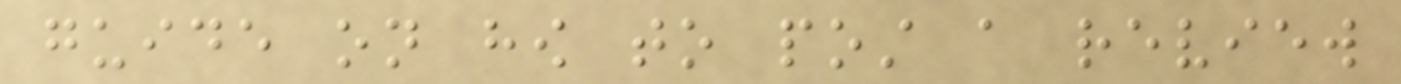guide on how to post a review
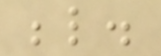below.
